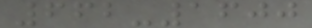662-1600
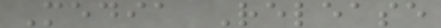Media Release
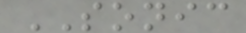SONIC
